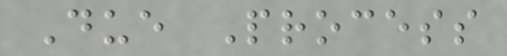Due Process
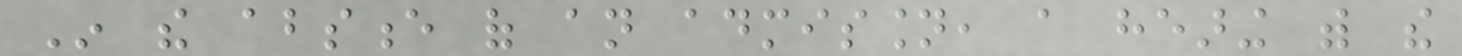In the absence of an admission, a hearing with the
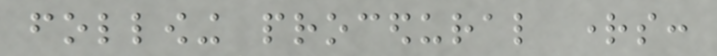following procedural rights:
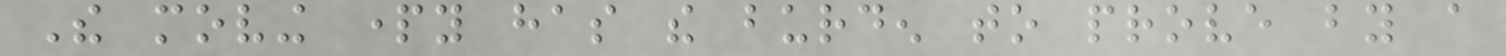The moving party has the burden to prove by a
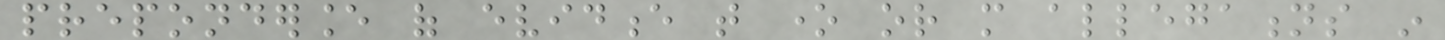preponderance of evidence that one or more allegations in
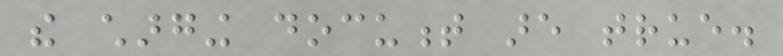the charging document are true.
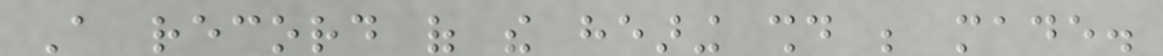A record of the hearing should be made.
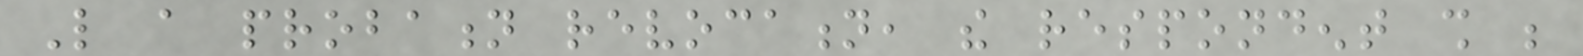Like a probation revocation, the respondent shall be
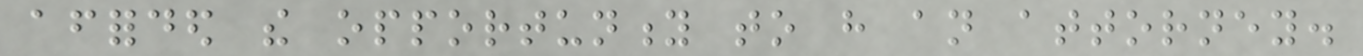afforded the opportunity to have an attorney.
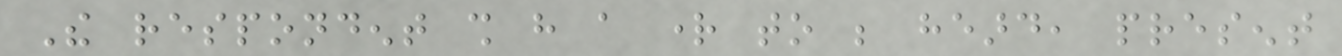The respondent shall have a right to be heard, present
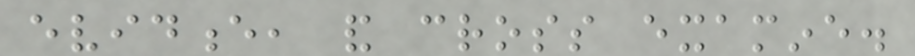evidence, and cross examine.
